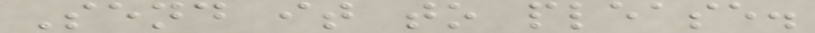Send it to please.
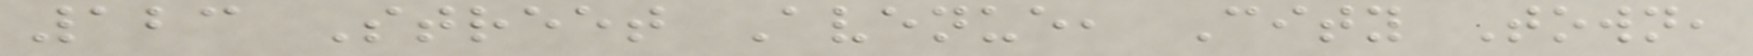123 Street Avenue, City Town,
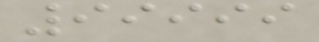99999
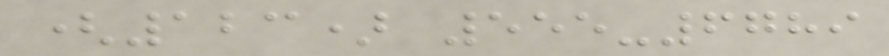(123) 555-6789
